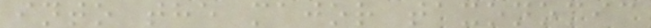into the major taxonomic
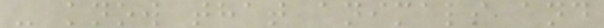- know that animals and
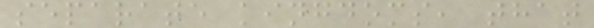separate kingdoms, that
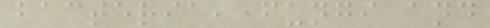bacteria, fungi and
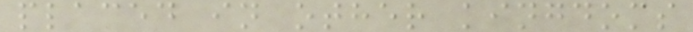placed in other kingdoms
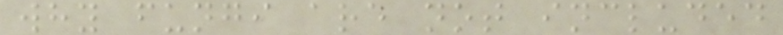why fungi are not included
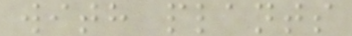with plants
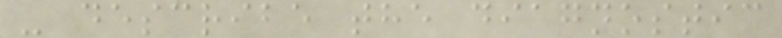- describe the diagnostic
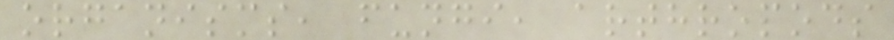organisms, fungi, arthropods
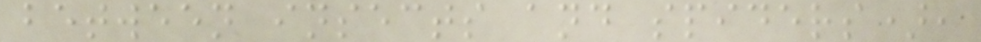between insects and spiders),
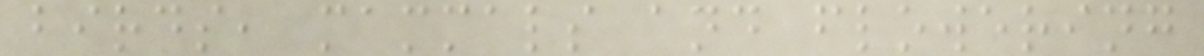birds, mammals and flowering
